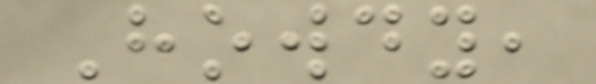Howdy,
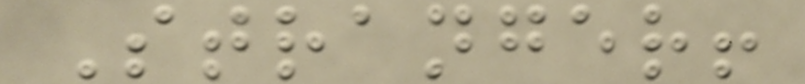Stranger!
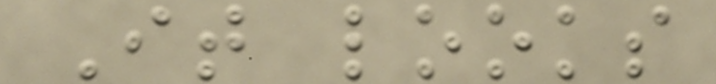It looks
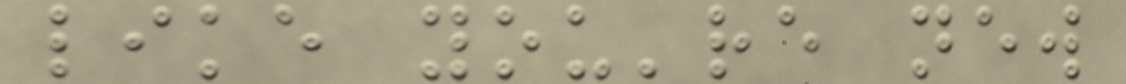like you're new
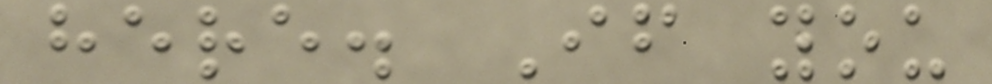here. If you
